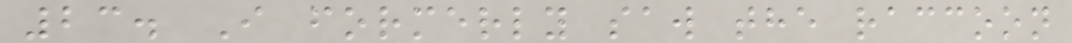23. I formerly saw the raccoon
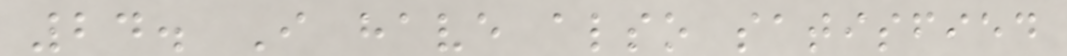24. I have also satisfied
